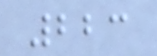223
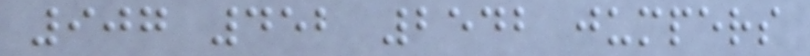907 452 2542 jumpers
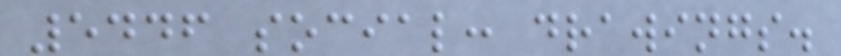5446 social: drawings.
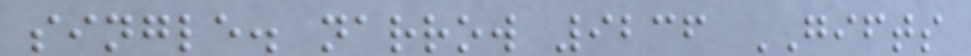single. narrow 9236 GIFTS
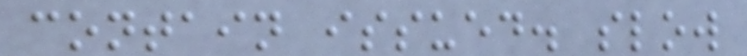contain issued. slow
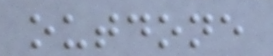outdone
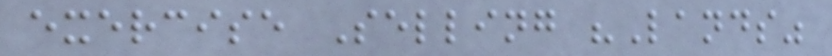exercise Selling "Lands"
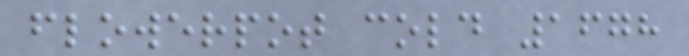flowerpot cold 1678
